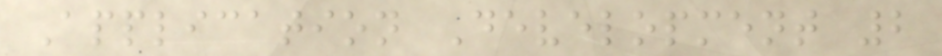Application Development 2
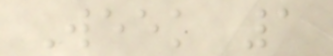Week 1
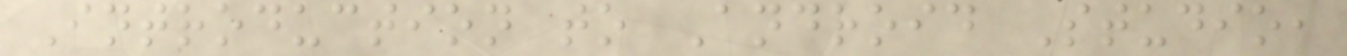Introduction to Android Studio,
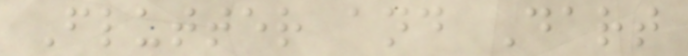Flutter and Dart
